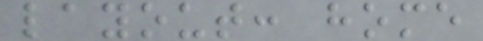layout: home
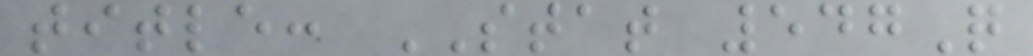title: STAT 547Q
